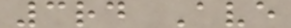3rd Ave
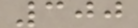300
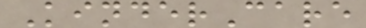KinderCare
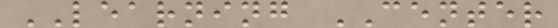LEARNING CENTER
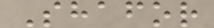Shafor
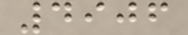4906
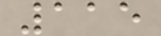115
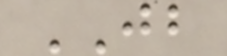JB
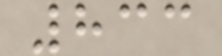833
